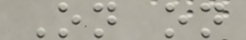On on
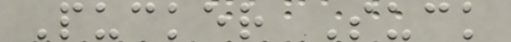Pucker Suck
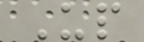Up
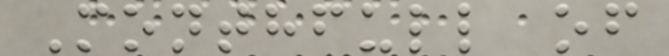Monthfull of
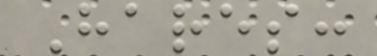Hares:
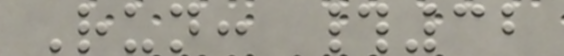Run: #32
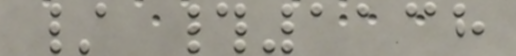/ #1138
